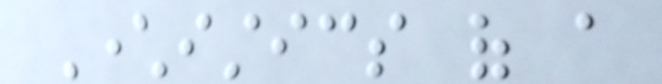Characteristics of a
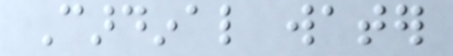Cardinal water
